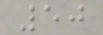50
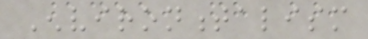Environmentalism
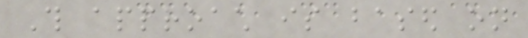This approach is based on
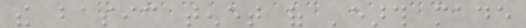the basic tenet of 'earth made
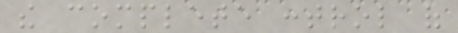the complete control of
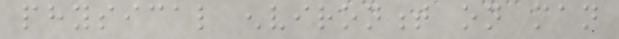physical environment on man
